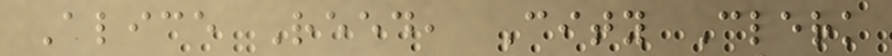Alice Reed, City Clerk
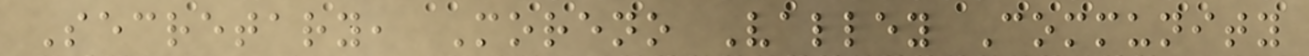Secretary, Moreno Valley Community
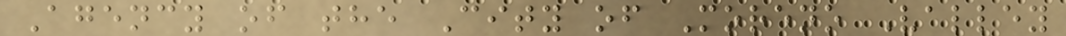Agency of the City of Moreno Valley
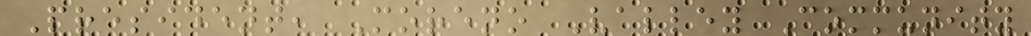President, Moreno Valley Community
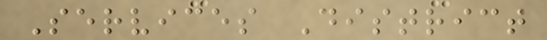Services District
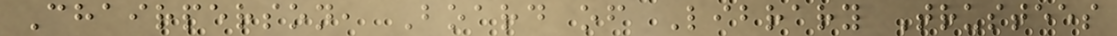Chairperson, Board of Library Trustees
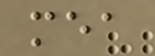mea
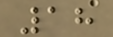18
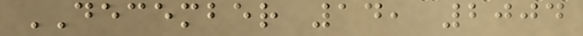DECEMBER 14, 2004
